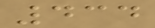434
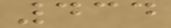434
